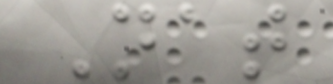Nat
